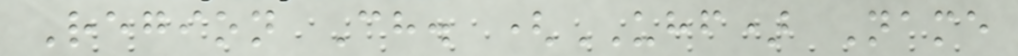Region Ch. (UHF) Name
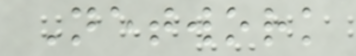Network
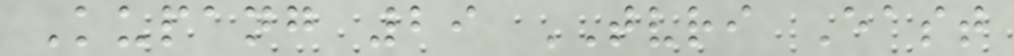Kupang 29 TVRI East
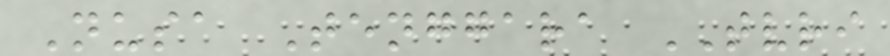Nusa Tenggara TVRI
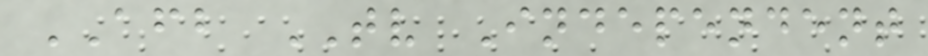AFB TV Independent
